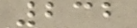232
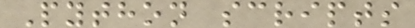Python scripts
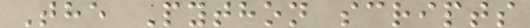The Python scripts
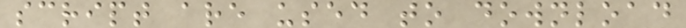script are used to download
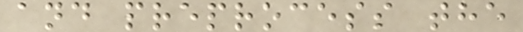and preprocess the
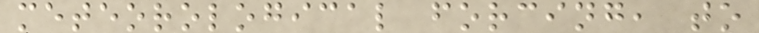meteorological forcing, to
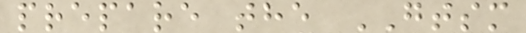prepare the GTSM
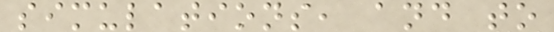simulations, and to
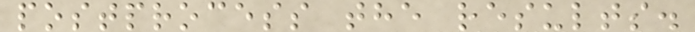postprocess the results.
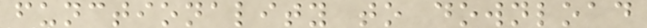functionality to download
